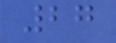27
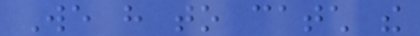We have to catch the
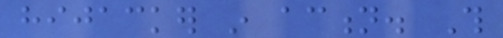hijacker in action. This
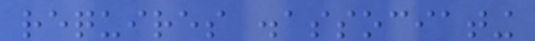requires disassociating
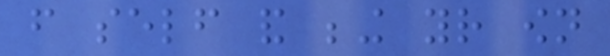from self and being your own
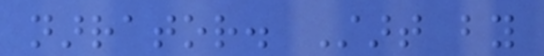narrator. Start by
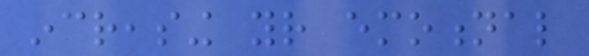increasing your emotional
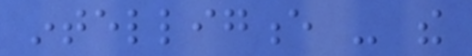intelligence - the
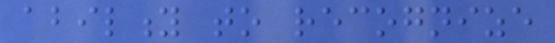ability to recognize
